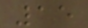15
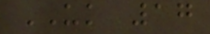UK 17
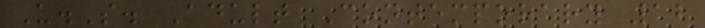U.S. Adult Contemporary 12
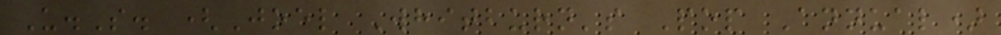U.S. (Joel Whitburn's Pop Annual)
